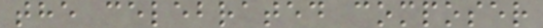the celebrated composer
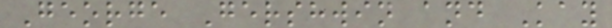George Gershwin and Kay
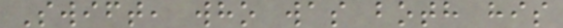Swift, who was both his
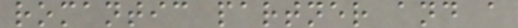romantic partner and a
